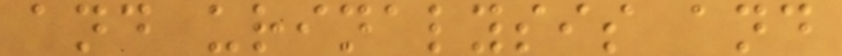and urinalysis and
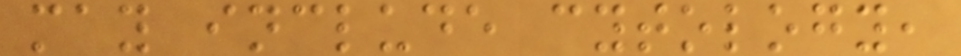may include cytology,
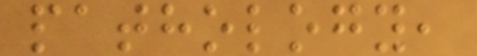pathology,
